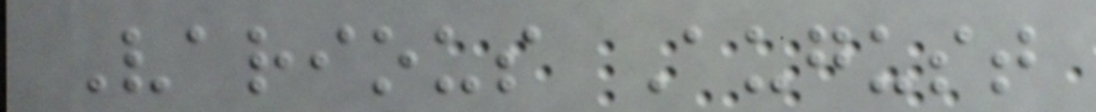Various August
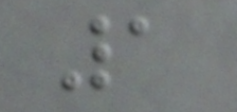1
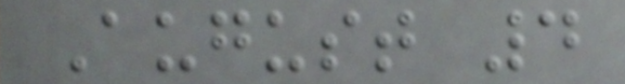August 4
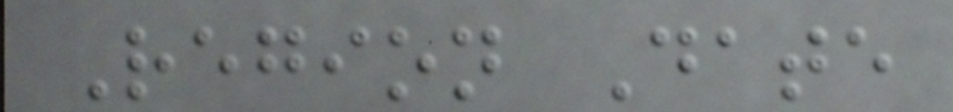Region Date
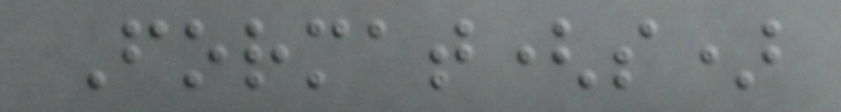Format(s)
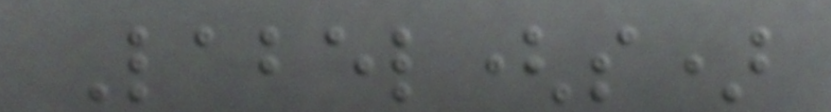Label(s)
